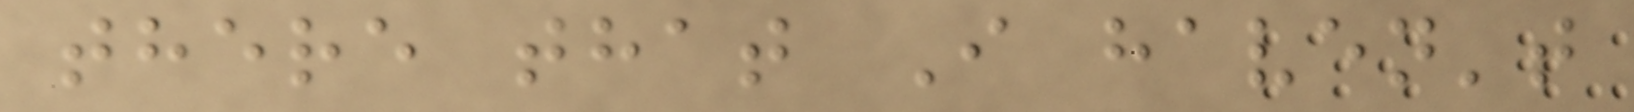there that I haven't
